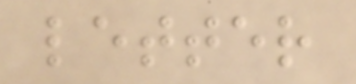letter
